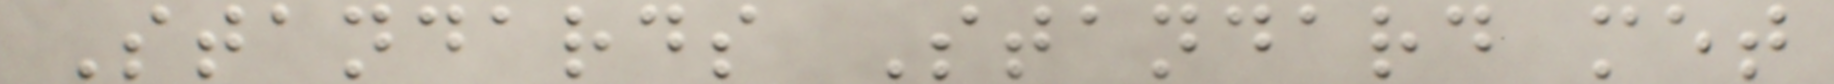Standards Standard met
